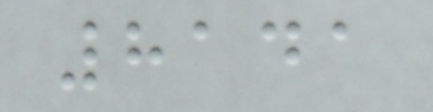8141
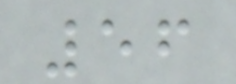56
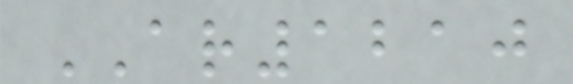AR1210
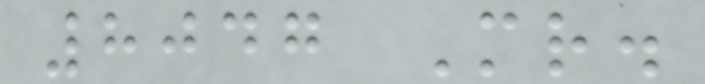8047 Mr.
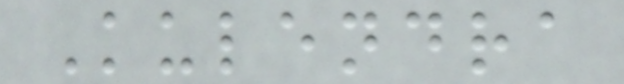Kulendra
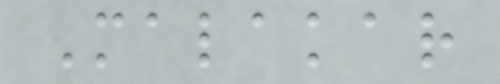Malakar
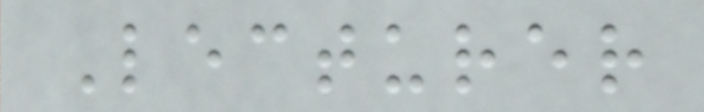Lecturer
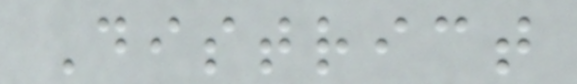District
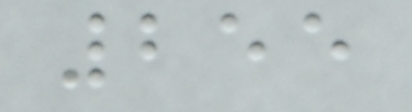255
